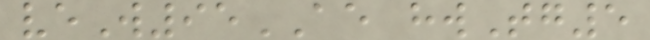veW95AE hwTg5
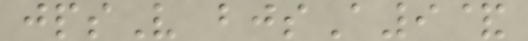jpsV bjsA9&
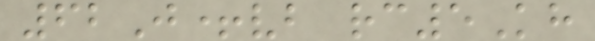62J+vb rc5Kh
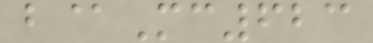b@Mc623
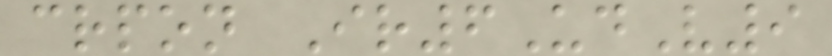crpon Ir6UdV9
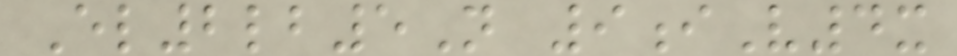El2lb5N 9iV4x
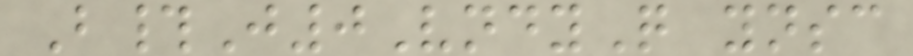B#J0VndyQ ynsc
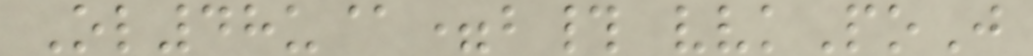Ol48u@=b# vvkPoJ
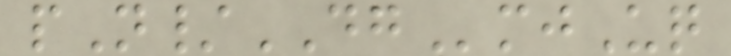pN/DGmjUq
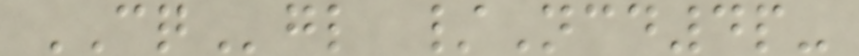CQgl /Ncd4p-
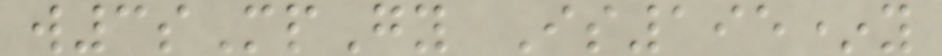w3sMpGy Is195*y
